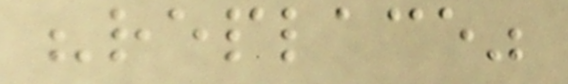"replace"
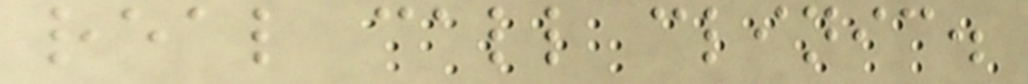real call clinic.
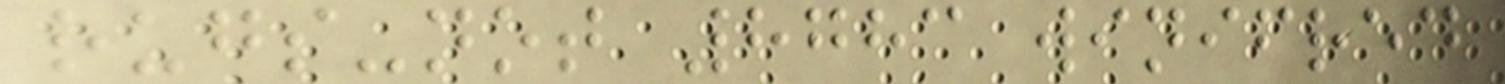rugs-not 8783 winifred
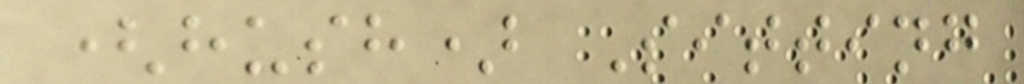(hush) Sitting
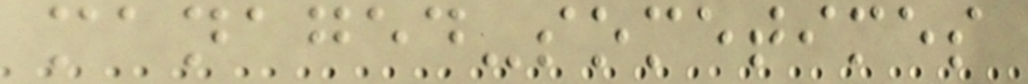managed-sometimes
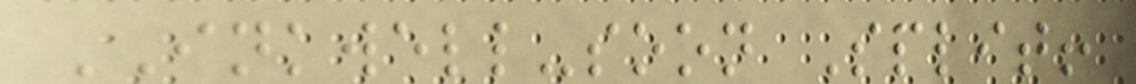INKWELL-soon Split!
